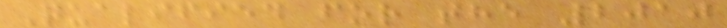Qualified for the 2010
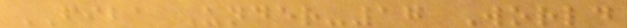FIBA Under-17 World
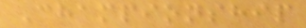Championship
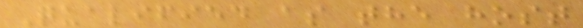Qualified as the host
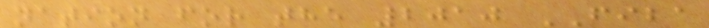nation for the 2010 FIBA
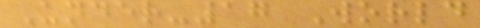Under-17 World
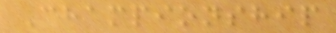Championship
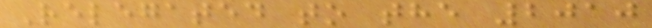Relegated to the 2010
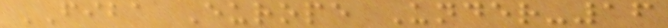FIBA Europe Under-16
